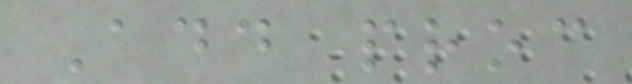Add proc
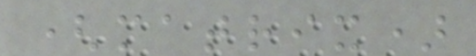(matrix)
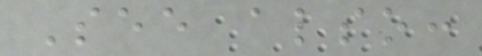See also:
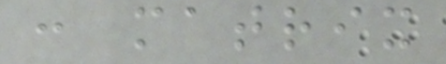: matrix
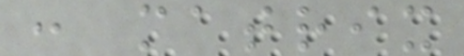: matrix
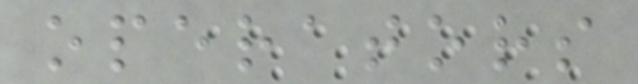operators
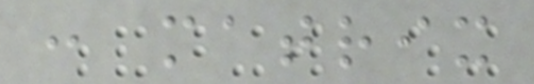: matrix
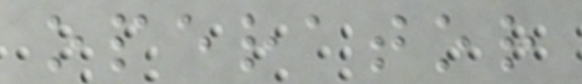operator
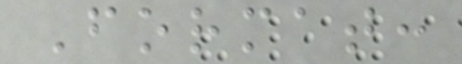Format:
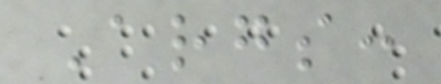Args:
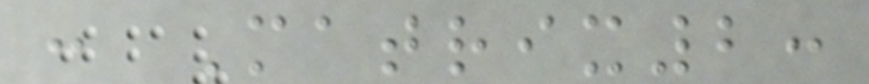: Matrix2:
